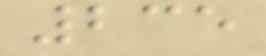235
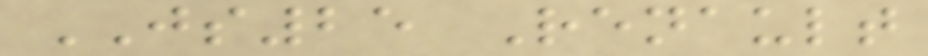JS25 Renault
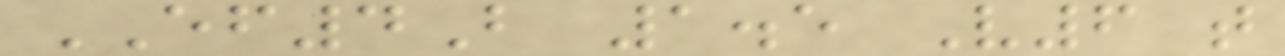EF4B 1.5 V6 t
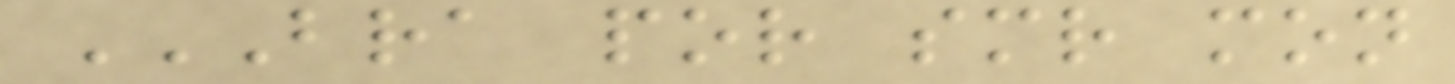BRA POR SMR MON
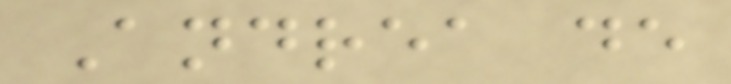Andrea de
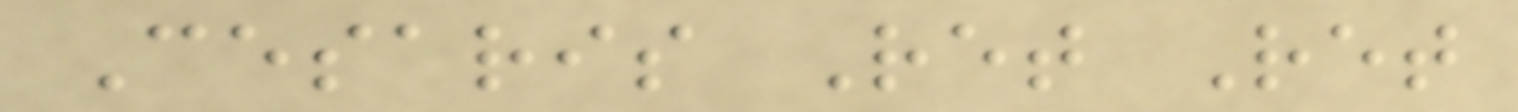Cesaris Ret Ret
